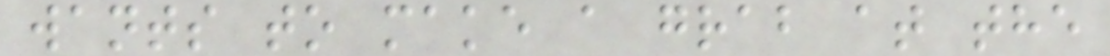wants to make a grab at the
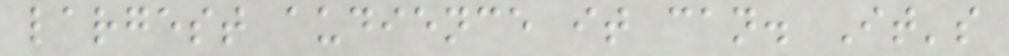largest audience it can. It's
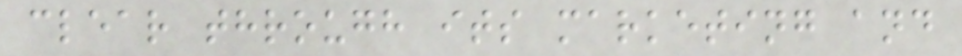clear through its marketing and
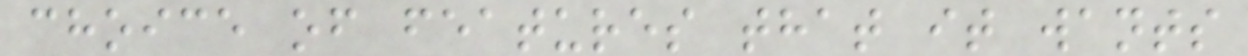choice of features that it wants
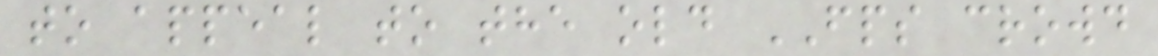to appeal to the old FPS crowd
